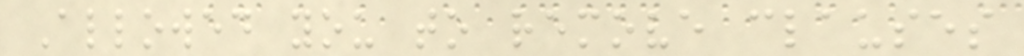Allowed you to remove clauses
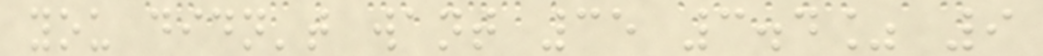you didn't want 35 3.4% 9
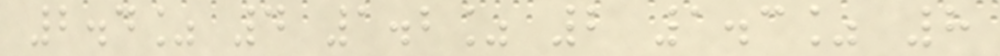2.4% 4 1.2% 2 1.3% 8
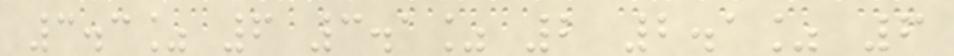3.3% 6 3.1% 2 2.1% 6
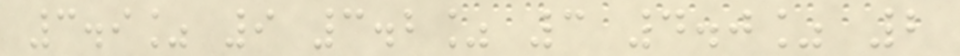3.9% 9 3.2% 3 4.0% 2
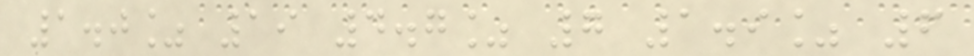1.0% 19 4.7% 7 1.9% 6
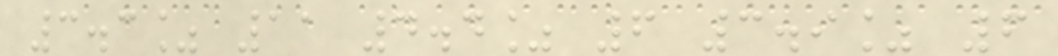3.3% 11 4.4% 6 3.9% 6
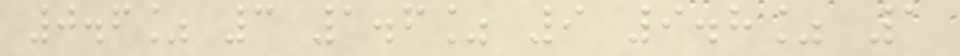0.6% 3 1.6% 9 9.8% 1
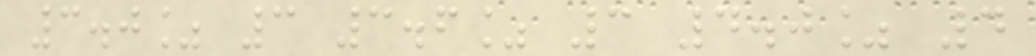3.0% 3 3.6% 3 4.0% 4
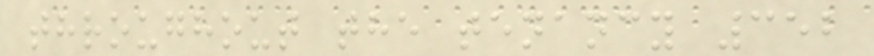throughout the tenancy 352
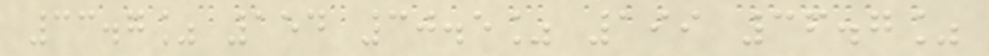33.7% 154 30.5% 199 36.7%
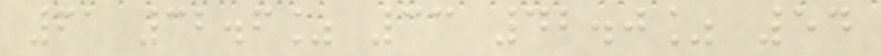61 32.6% 33 42.0% 54
